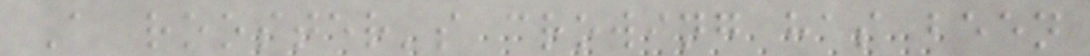A rooster's crowing has been
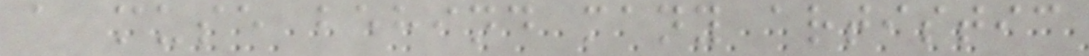a muse behind many artistic
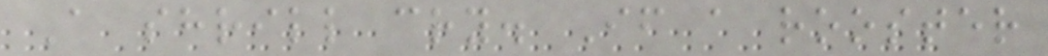A shrill cry. If a rooster
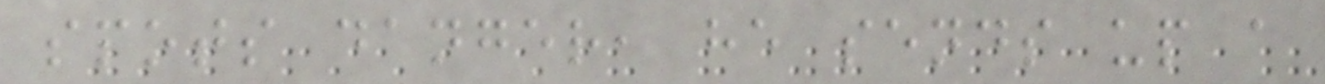spots danger, he sends up a
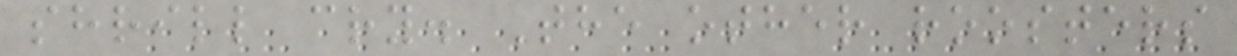shrill cry. The other roosters
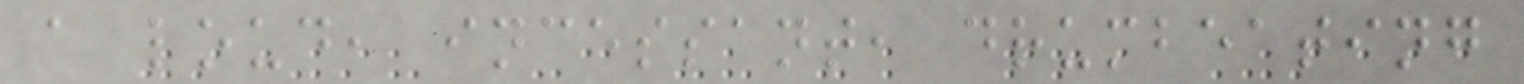a loud, incessant, drumbeating
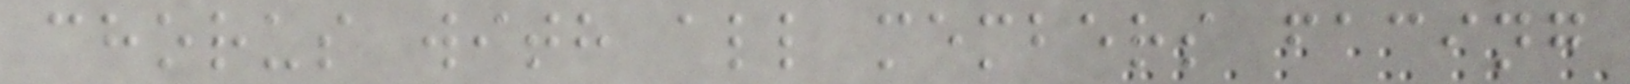chorus with all members facing
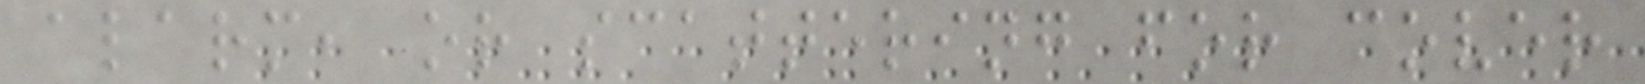alarm, or scattering for cover
